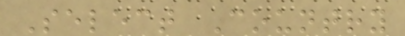Select Country
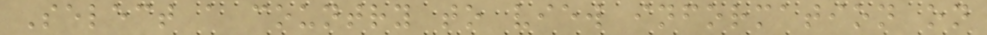Select a country to view information on
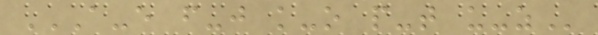A-E F-J K-O P-T U-Z
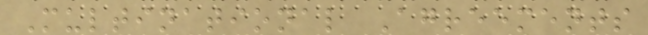Multinational Agreements
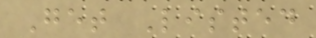Get Listed
